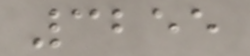3255
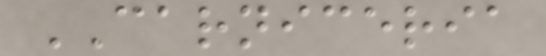CARNICERIA
